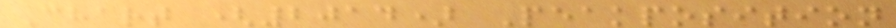Chart (2014) Peakposition
